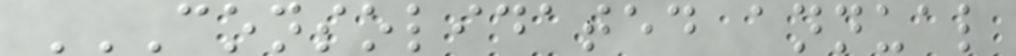CONSOLIDATED ANNUAL
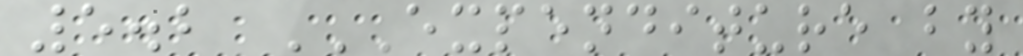5.2 EXPENDITURE BY
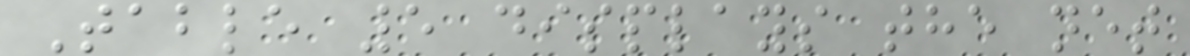Table 5 displays the net
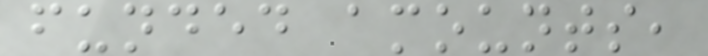funded amounts,
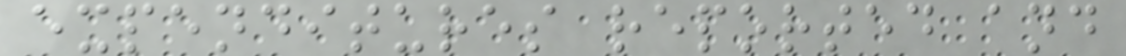expenditures reported and
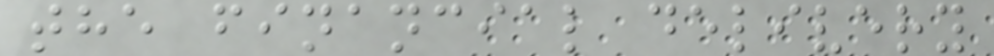the financial delivery
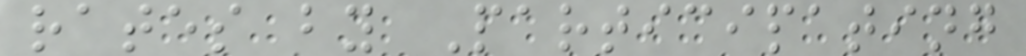rates by Participating
